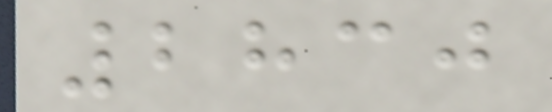2830
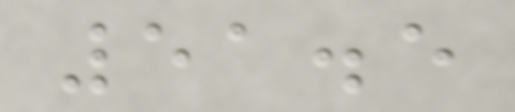51.5
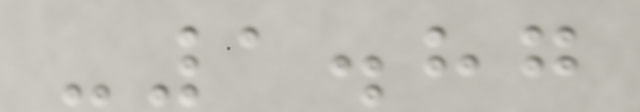-1.87
